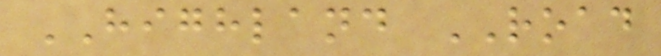HIGHLAND ROAD
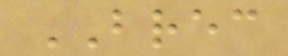BREC
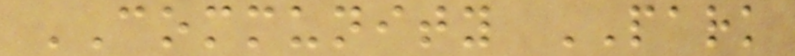COMMUNITY PARK
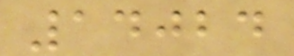14024
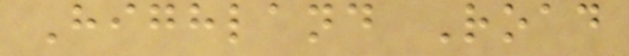Highland Road
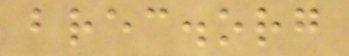brec.org
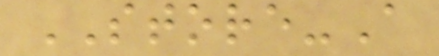STORE-A
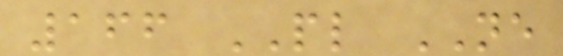166 PL NE
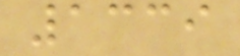1339
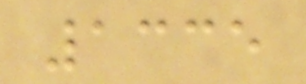1335
